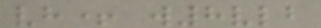vh+ w8vlb
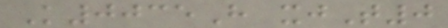K0035H xjT0
